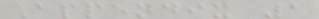Appendix 1
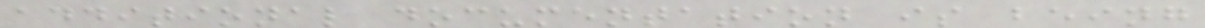additional documentation is being
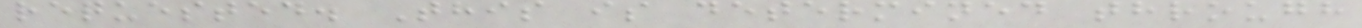requested. This is determined through
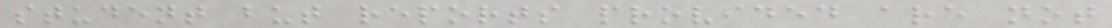student but reports provided are not
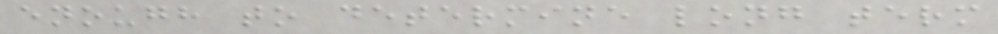enough to determine long term
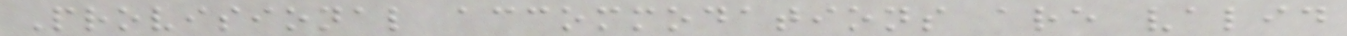Provisional accommodations are valid
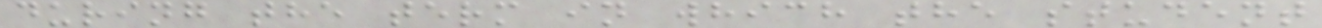during the term in which the student
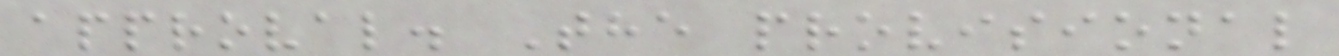approval. The provisional
